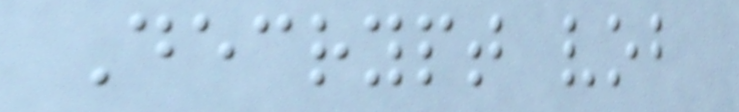Decrypt vob
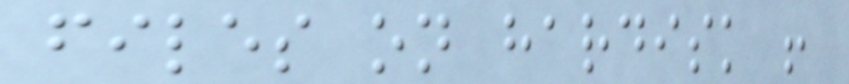files on hardisk !
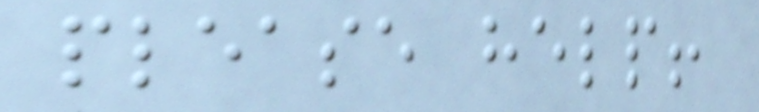please help!
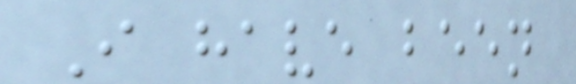I have been
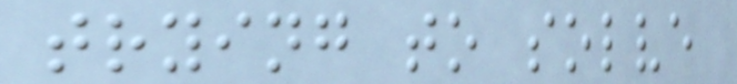trying to solve
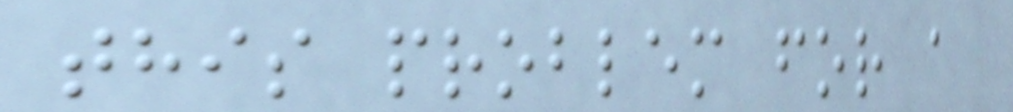this problem for a
